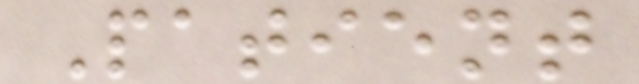Patient
